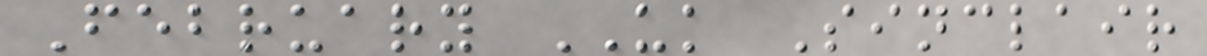February UK Sinclair
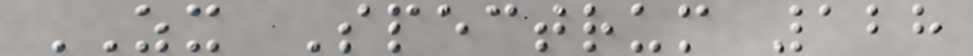ZX Spectrum 128
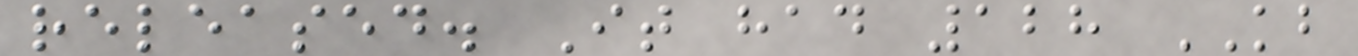released. It had 128 KB
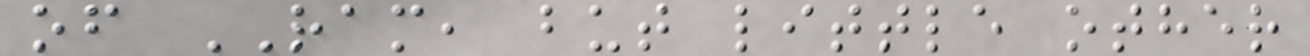of RAM, but little other
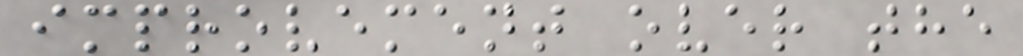improvement over the
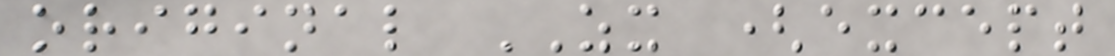original ZX (except
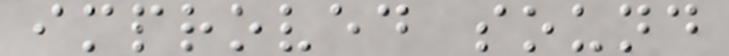improved sound
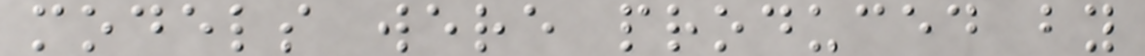models were produced by
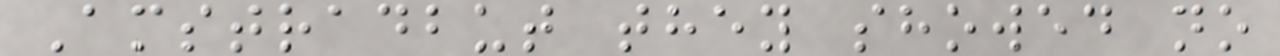Amstradbut they showed no
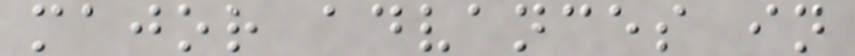major advances in
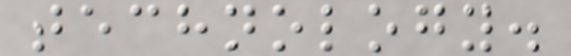technology.
